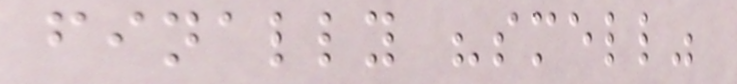finally "smell"
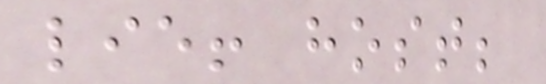lie! host;
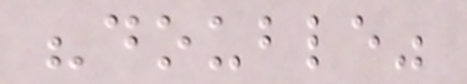"double"
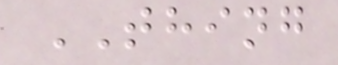THING
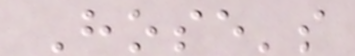Hose's
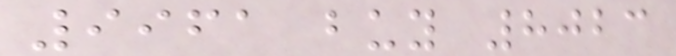9961 buy 8023
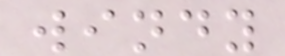windy
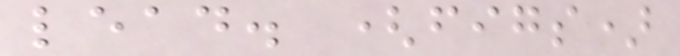lead. (figs)
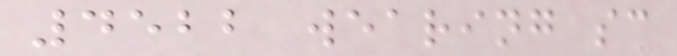4522 wearing sc
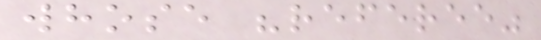whose "referee"
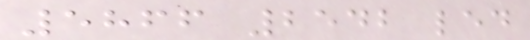5866 2542 led
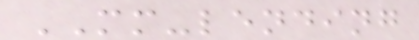MM-lending
